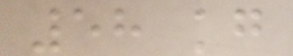58 kg
